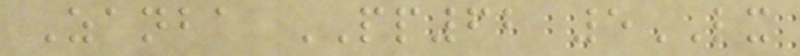Zanba PP62 5LX
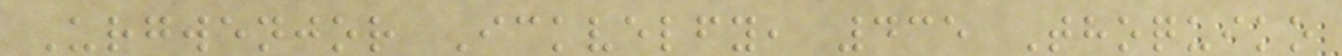Urgwenjor Ickvelfy, 435 Thoquiko
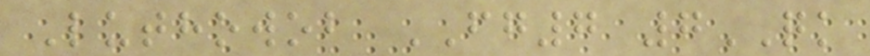Luthowob FG7 7QK
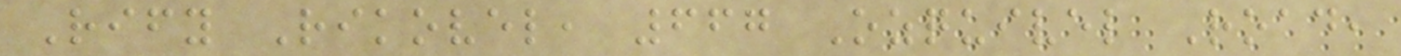Rify Rikovel, 667 Ozquivel Road,
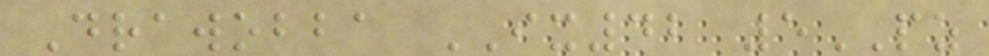Drawobba IX42 5PZ
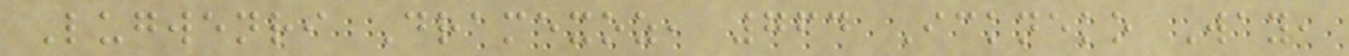Lugwenri Dramexoz, 764 Ickneko Way,
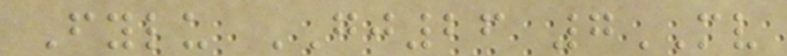Fylu GJ26 7MV
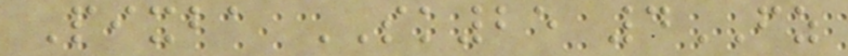Pixba SK25 4FZ
